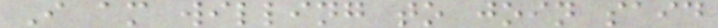I am willing to join said
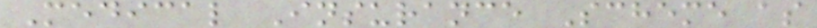Medical Insurance Scheme as
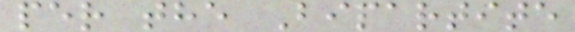per the Bipartite
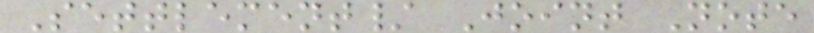Settlement/ Joint Note
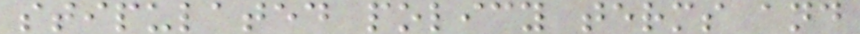stipulated policy terms and
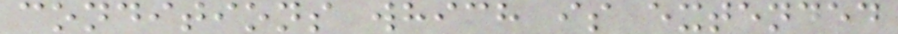conditions which is extended
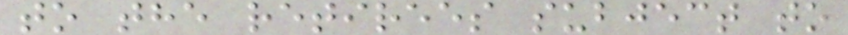to the retirees subject to
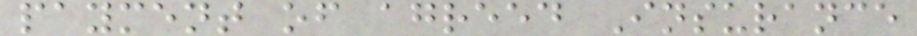payment of agreed Insurance
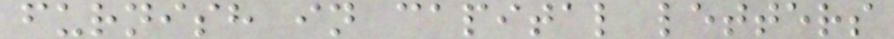furnish in capital letters
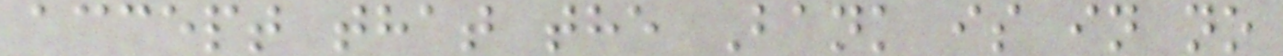accept that the Bank is in no
